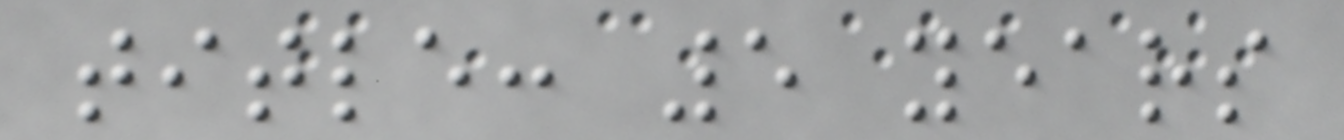title: 5 years
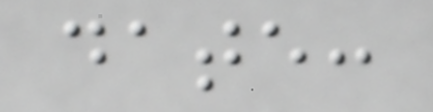date:
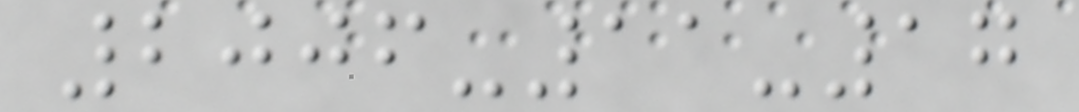2006-11-17
